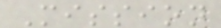Mission
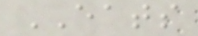EATS
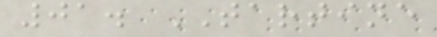01. TARTINE
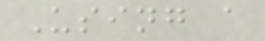Using a
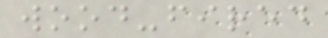wood-fired
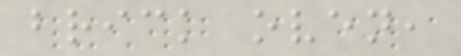brick oven,
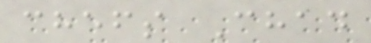chefs Chad
